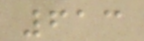613
